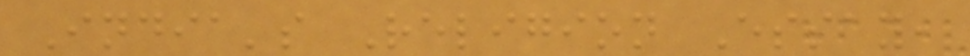India's Religion Essay,
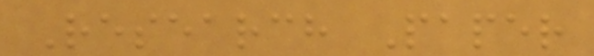Research Paper
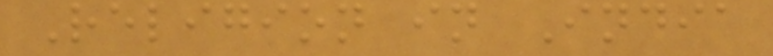Religion in India
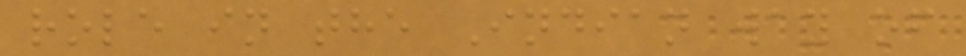role in the Indian way of
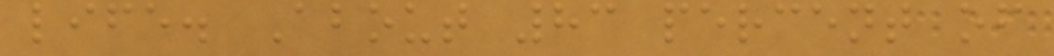life. About 83 percent of
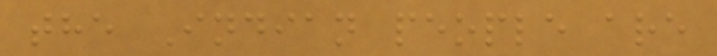the Indian people are
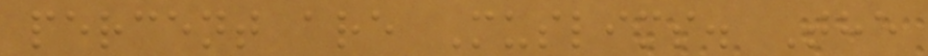percent are Muslims. The
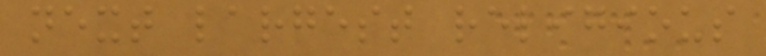next largest religious
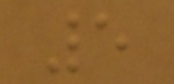5
